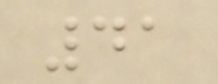41
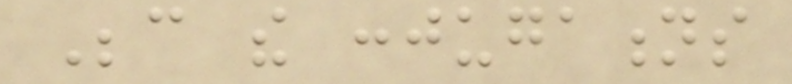Because the conjugations
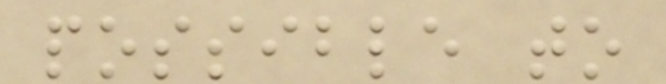possible to
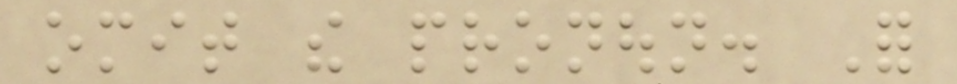omit the pronoun. For
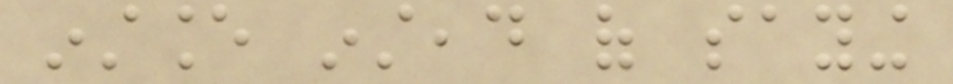instance instead of saying
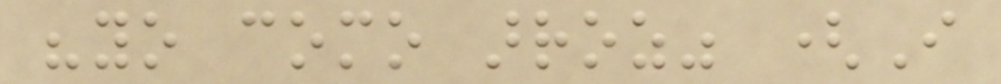"yo como arroz" (I
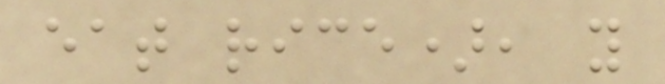eat rice), you
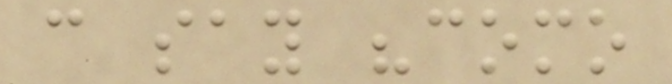can say "como
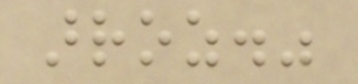arroz."
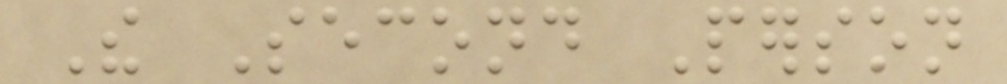The Second Person
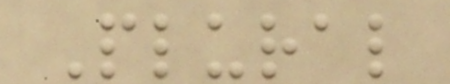Plural
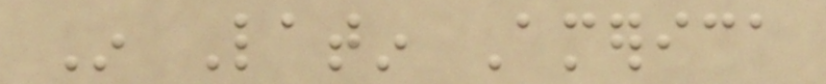In Latin America
